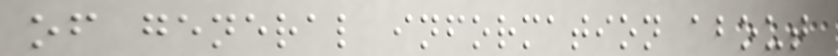of general information about
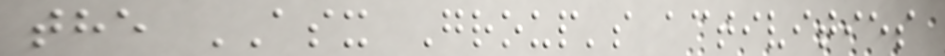the ASX Group's activities
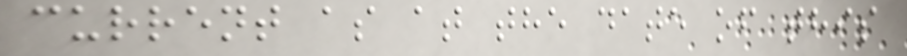current as at the date of this
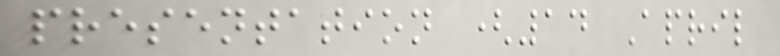presentation (14 April
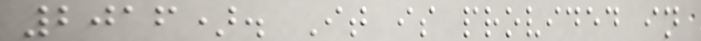2016). It is provided in
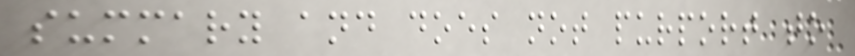summary and does not purport to
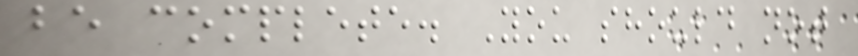be complete. You should not
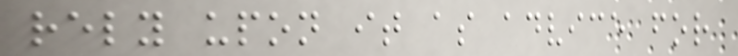rely upon it as advice for
